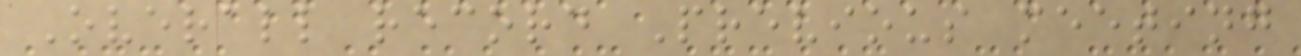Overall record Previous meeting
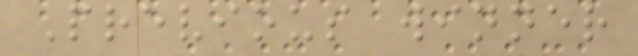Previous winner
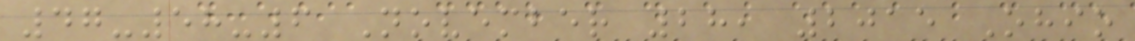47-58-6 November 28, 2015 Ohio
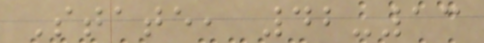State, 42-13
